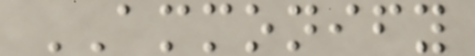AMMONIFY
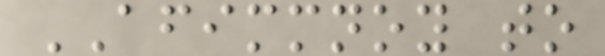AFIMMNOY to
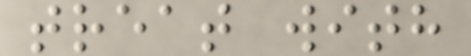treat with
